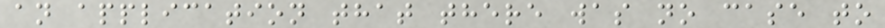an application that there was no case to
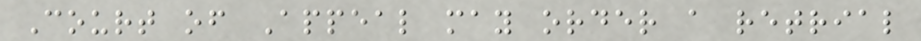Court of Appeal may order a retrial
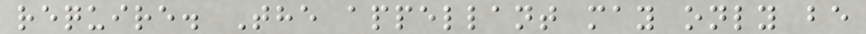require. The appellant may only be
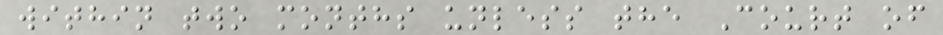within two months unless the Court of
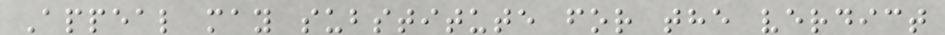Appeal may substitute for the verdict
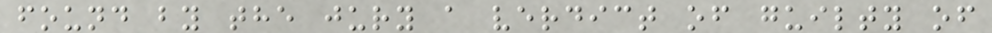found by the jury a verdict of guilty of
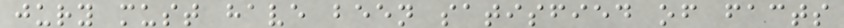jury must have been satisfied of facts
